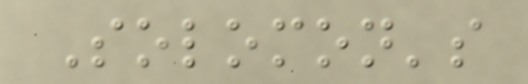Solomon's
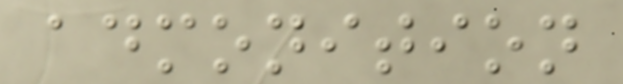admonition
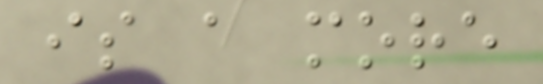is a more
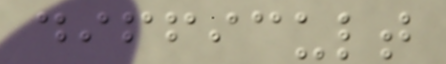difficult
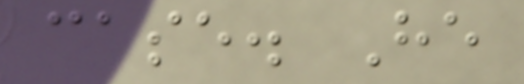case. He
